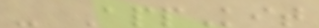- AppKit
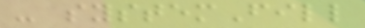- systemFill
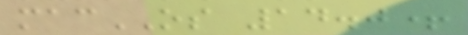macOS 14.0+
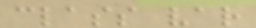class var
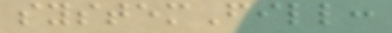systemFill:
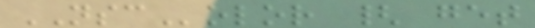NSColor { get
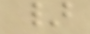}
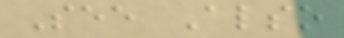See Also
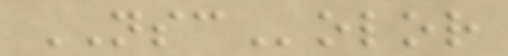NSColor
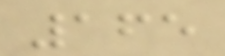165
